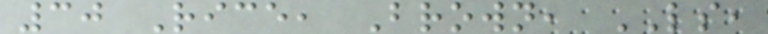30 Rice, Brown, LS,
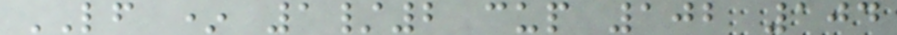LF * 1/2 cup 102 104
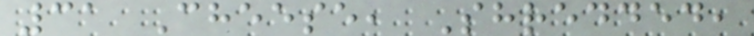31 Cheese, Shredded,
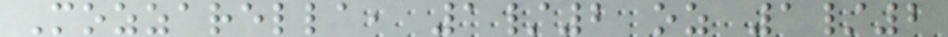Mozzarella, 1/2 oz 1/2
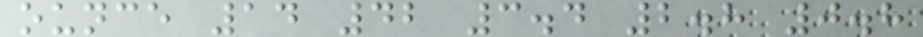ounce 14 42 3.4 2.8 0.8
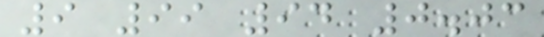9 99 94 0.03
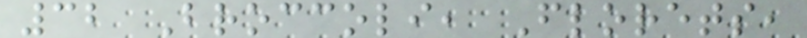32 Broccoli, Florets,
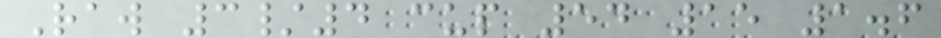Raw 3/4 cup 54 15 1.6
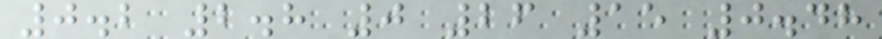0.2 2.8 0 26 15 0.48
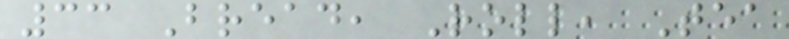33 Bread, Roll, Tea
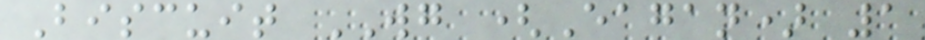Biscuit WG (Eagan) 1
